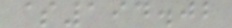$194.02
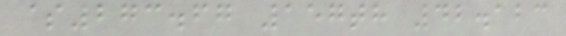$273.67 157th 42.123
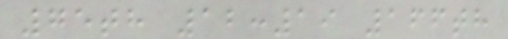75th 12:19 166th
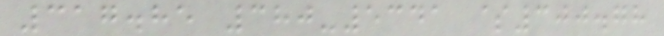317.85 380-5341 $300.78
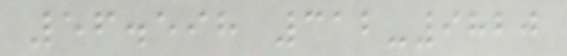56.598 312-9820
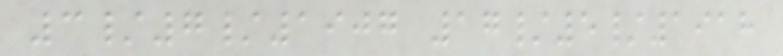3/7/1907 17/5/1918
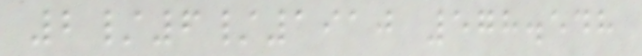2/6/1910 578.548
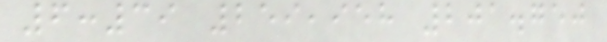6:39 259,958 201.750
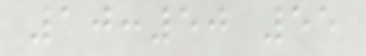10:50 55
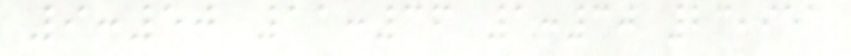9:50 11:36 1:30 23,951
